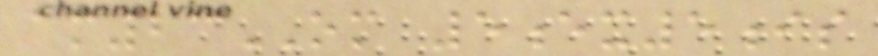am23OM 5ex5is
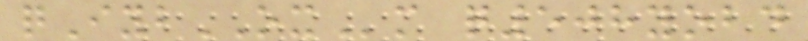qIybOXm q508yobd
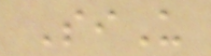SiU
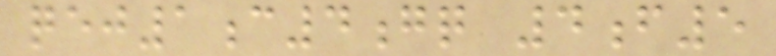qej1c4gq 4f5
